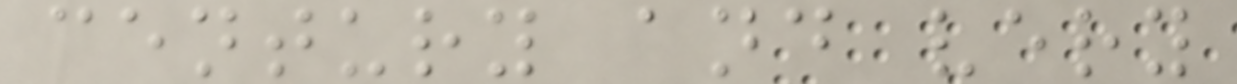century and very
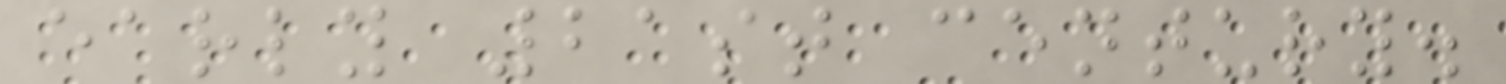early 21st century.
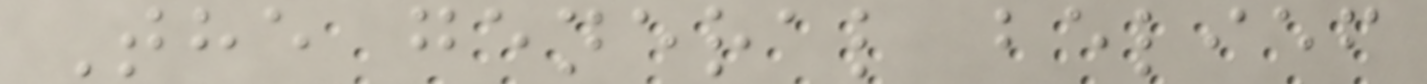The general belief
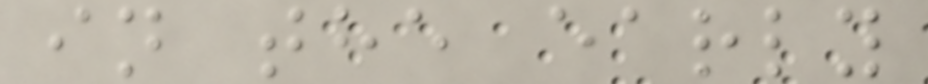in the early
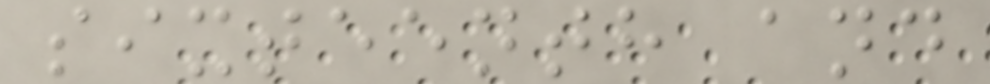sixteenth and
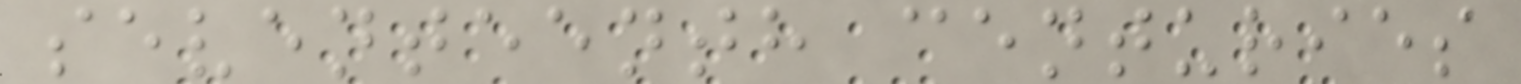seventeenth centuries
